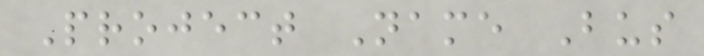Project Name Bus
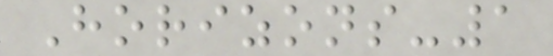Horizons-1
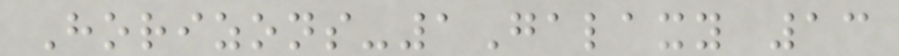Horizons-1Galaxy 13
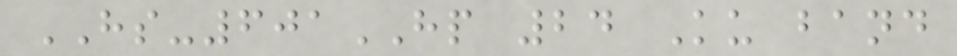HS-601HP 24 Ku band
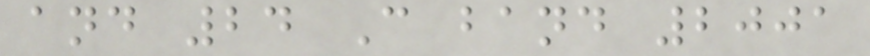and 24 C band 2001
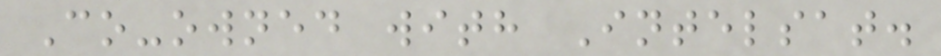Co-owned with Intelsat.
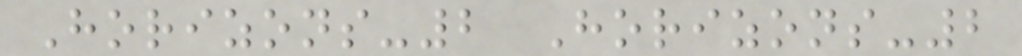Horizons-2 Horizons-2
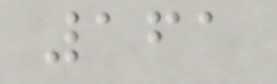161
